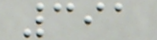391
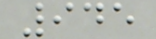945
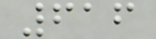616
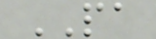PA
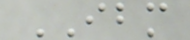IBM
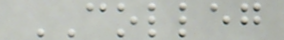COLLEG
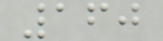160
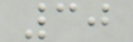30
